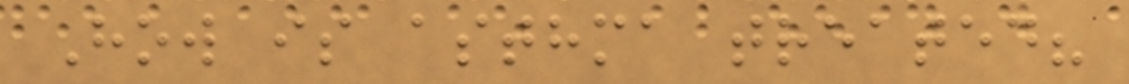How is asthma treated?
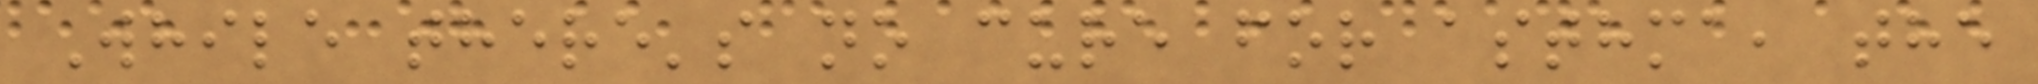While there's no cure for asthma, the
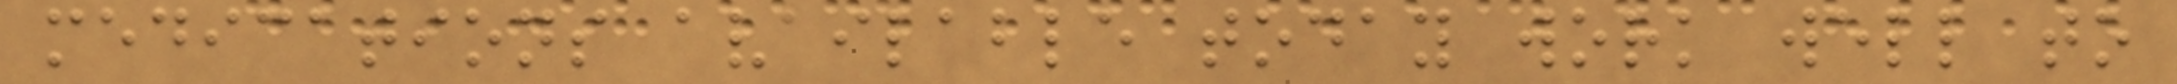medications available today work well to
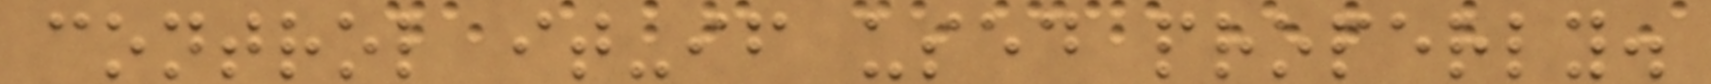control it-if used properly.
